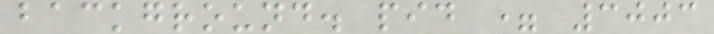background. pid = 3003
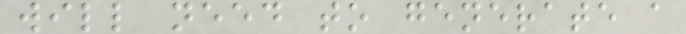will need to generate a
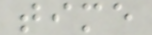time
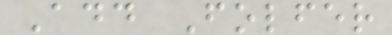Add Folfer
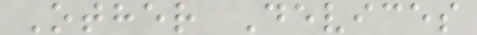Other Devices
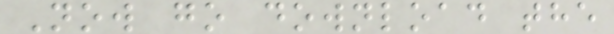Now go download the
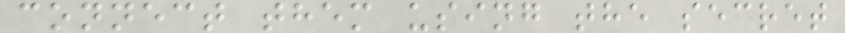connect them using the secret
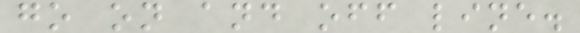go on and off line.
